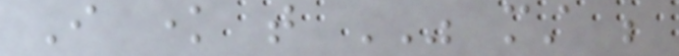I know that WAS must be
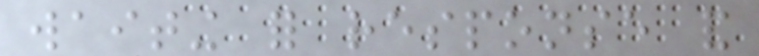waiting for response and
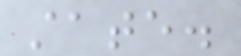state.
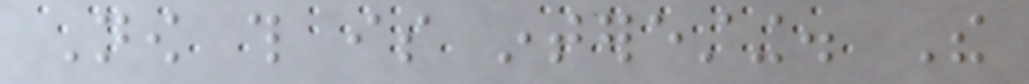Now this is interesting. The
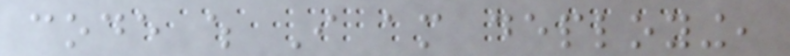code which I am deploying,
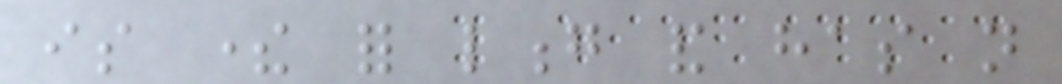is there for long and has not
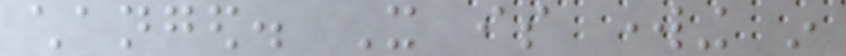changed. It is working in
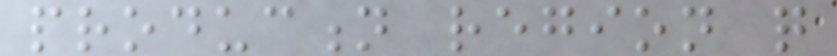production region quite
